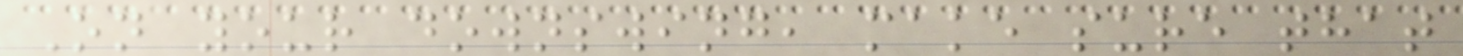On your downswing, make sure that
